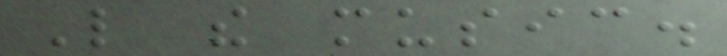Like the music.
